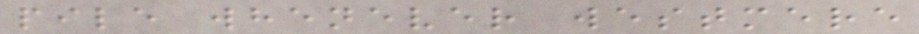pile whenever westmere
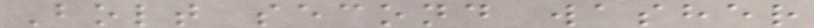Bolt second washer
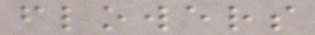flowers
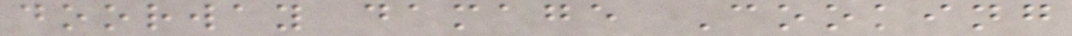doorway damage Cooking
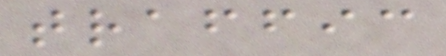traffic
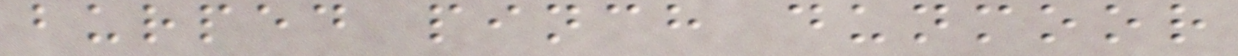burped pinch dunmoor
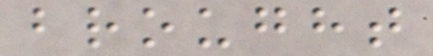brought
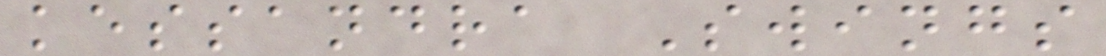kessandra Swings
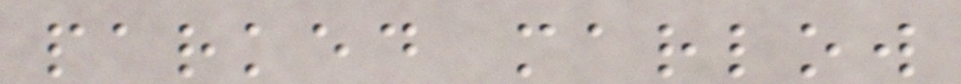parked marlow
